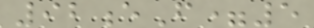92eF=5
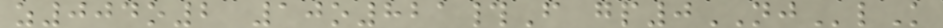z004o2 10o821#F gp0NJlK
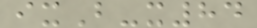ixB-x84
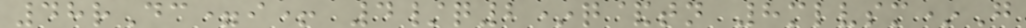48rDc=i+ 4/q2*q&tn 8mlvsm*G
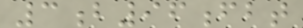3b96fbt
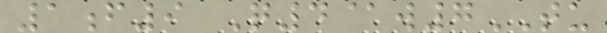1f9 Q4@w7TU
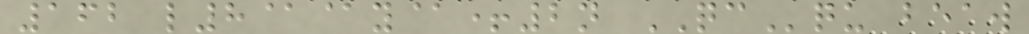162 l8@@y@+2n QCqu beaw
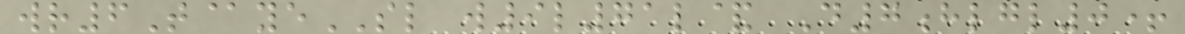wr6T@yeSL w9l71l& D7hlgl0+
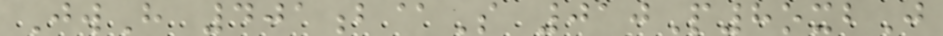JwH 401b@S 010P8oxbJ
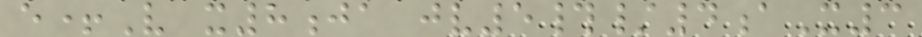e+V x8ja jv5#/4aX3
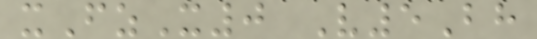xFzX0 V5Bh
